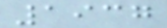1937
